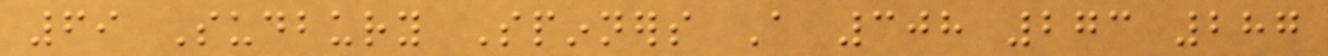69 Sudbury Spinners A 308 273 287
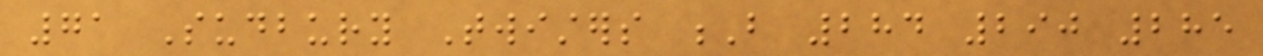71 Sudbury Twisters B 284 290 285
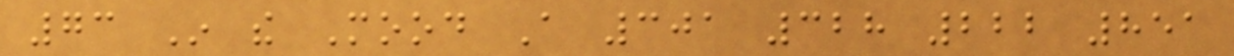73 In the Mood A 301 328 222 851
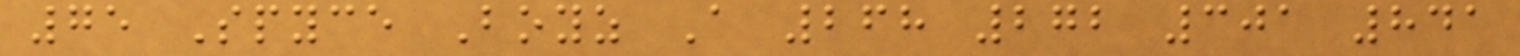75 Spyce Boyz A 268 272 301 841
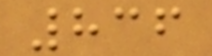836
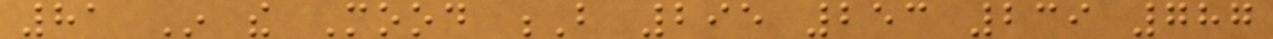81 In the Mood B 295 253 239 787
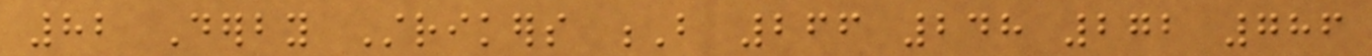82 Derby Strikers B 266 248 272 786
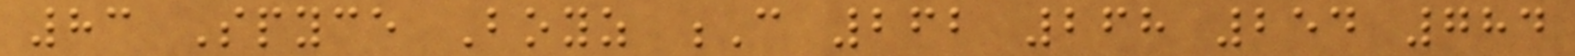83 Spyce Boyz C 262 268 254 784
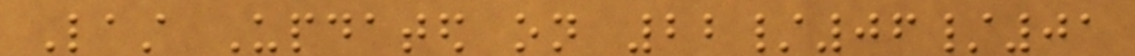Last Updated on 22/06/01
